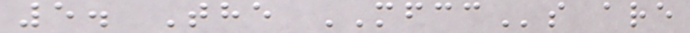5. The MFCCs are
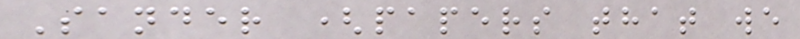Sander (papers that we
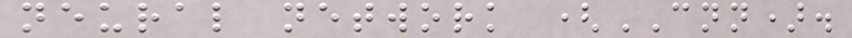neural network (CNN).
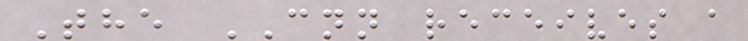The CNN receives a
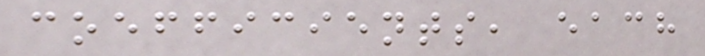coefficients, each
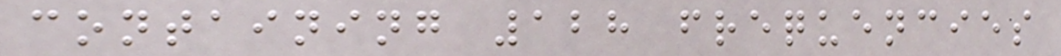containing 128 frequencies
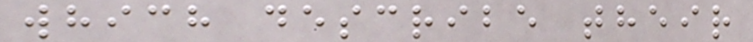which describe their
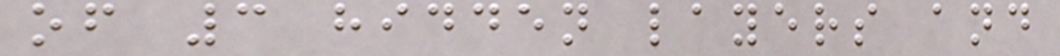of 3 hidden layers and
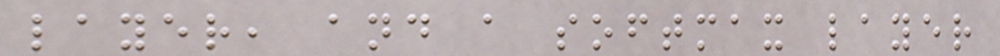layer, and a softmax layer
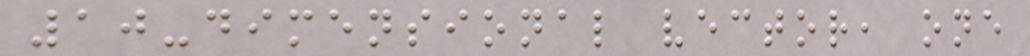10-dimensional vector, one
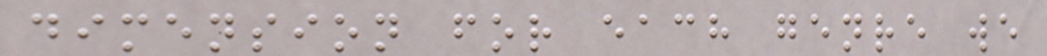dimension for each genre we
